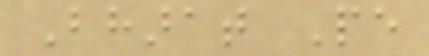Bharat Pe
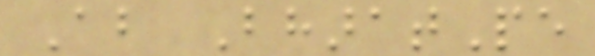About BharatPe
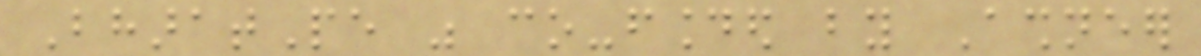BharatPe was co-founded by Ashneer
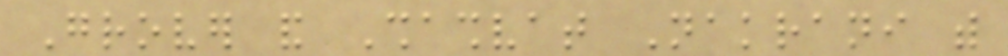Grover and Shashvat Nakrani with
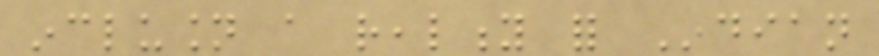inclusion a reality for Indian
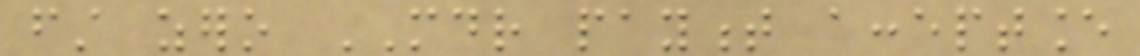first zero MDR payment acceptance
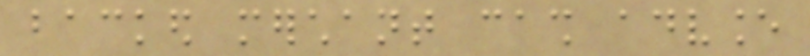backed merchant cash advance
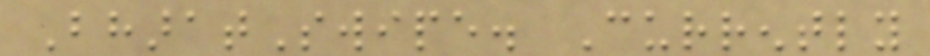BharatSwipe. Currently
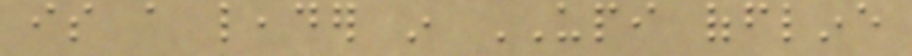is a leader in UPI offline
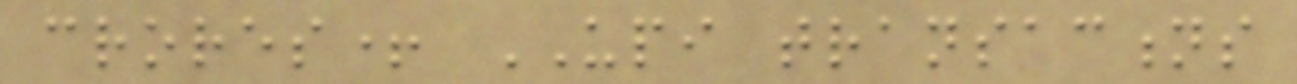crores+ UPI transactions
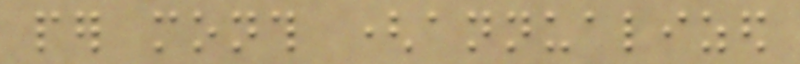per month (annualized
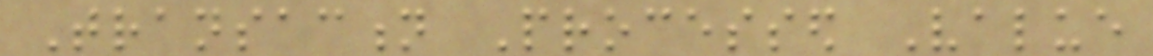Transaction Processed Value
